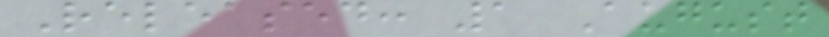Released: 1 August
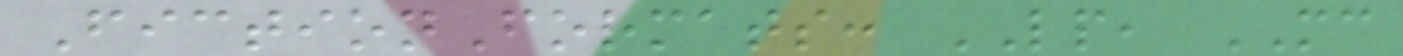FictionFormats: LP, MC
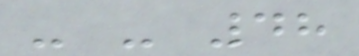- - 48
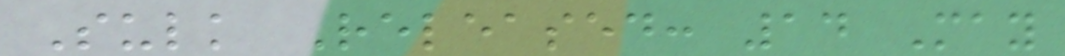Sulk Released: 14 May
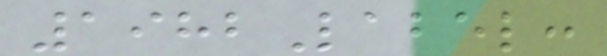1982Label:
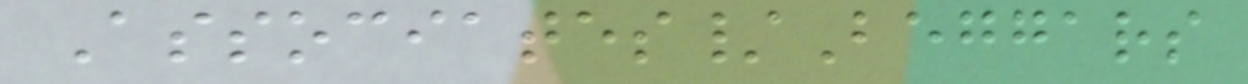Associates/Beggars
